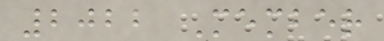2022 Member
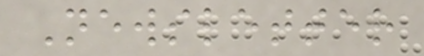Newsletter
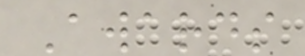Awards
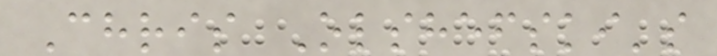Chris Olshefski's
